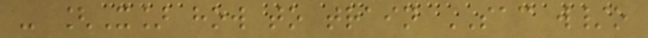- [X] how to train SAC w/o
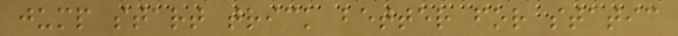jump start trick better for static
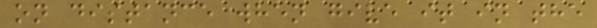on distance when give it in the
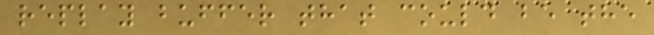replay buffer that could be the
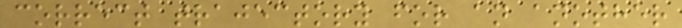correct trajectory for an another
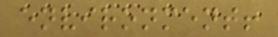environment!
